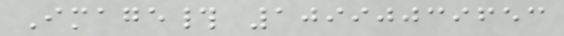Image# 10990039653
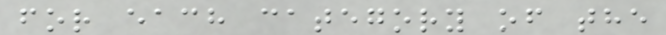for each category of the
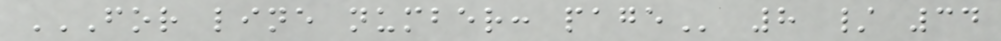FOR LINE NUMBER: PAGE 8 / 34
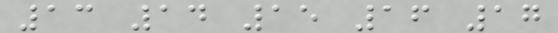13 14 15 16 17
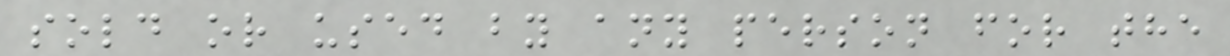sold or used by any person for the
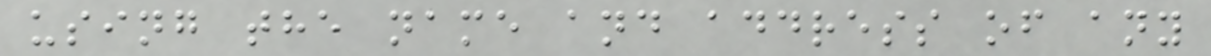using the name and address of any
